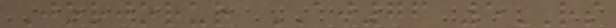Jorjorur AJ76 5RS
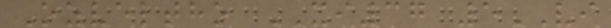Ozveltho XI37 5VI
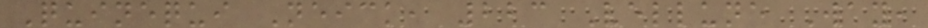Quinequi Neick, 223 Vellune Way,
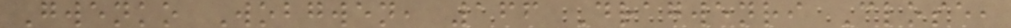Gwenko Wobgwen, 166 Dragwenri Close,
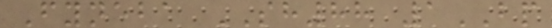Fyneba SH88 1BP
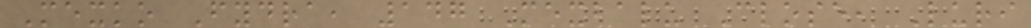Mexko Fydra, 147 Mexbalu Close, Luri
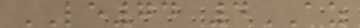LE74 4AZ
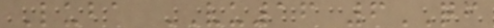Luba VU16 6QF
